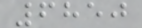6850
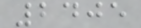2405
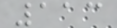113
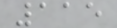115
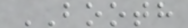BOOTH
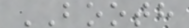BOOTH
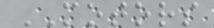MOTORS
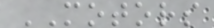MOTORS
